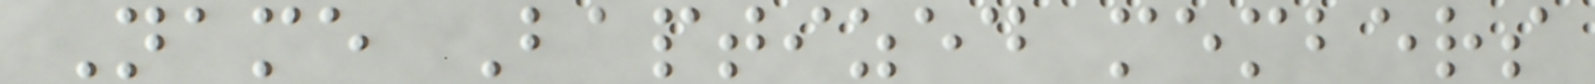Name Baptized members
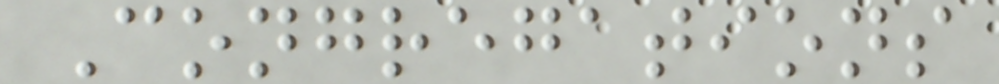Congregations
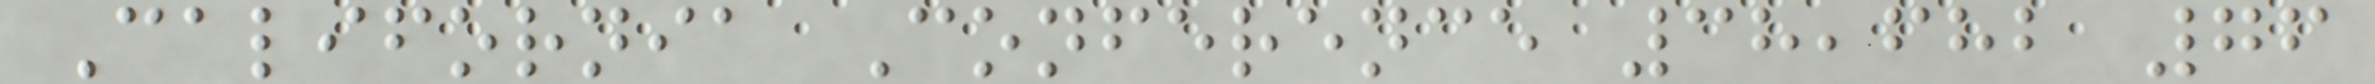California Conference 38,682 76
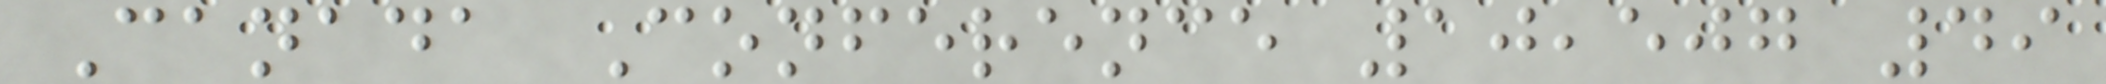Canada Conference 10,507 49
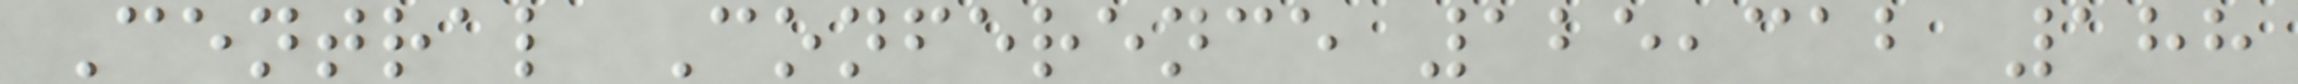Central Conference 125,312 188
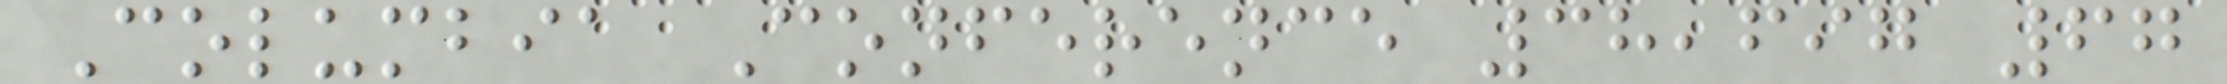Columbia Conference 38,697 67
